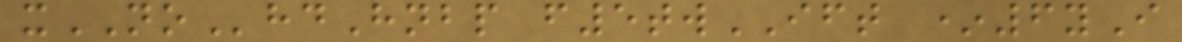xNOhdHnbp f5twIFT *6yI
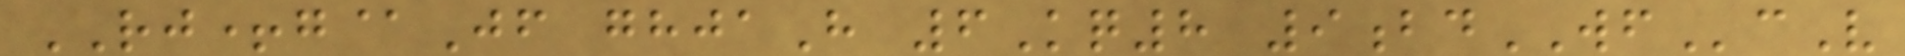RJ+g@Jf ghjaH 6Kq8 9bdWFcV
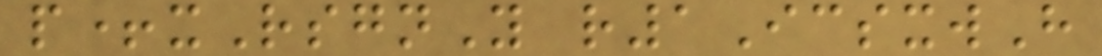p+xRsgnY r1IcsxwH
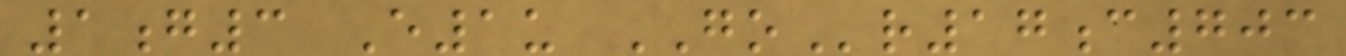1g3 E1u GOr17c703
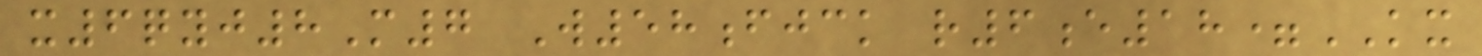x6qyj8M7 W58fjck r6e18=KX
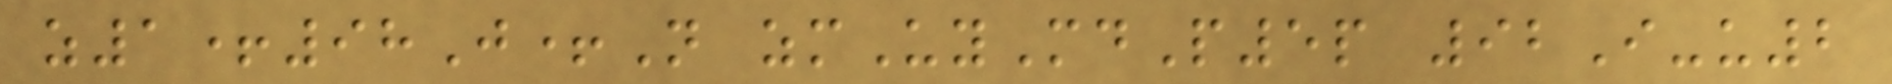z1+98J+N zmUyMdP5p 92I-u2
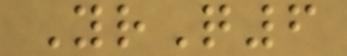YrQ6
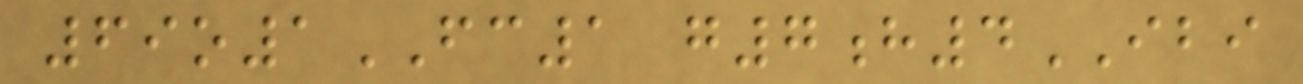69o1FC1 g7h4IBI
